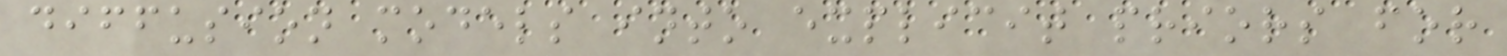diffusion models into explicit priors for
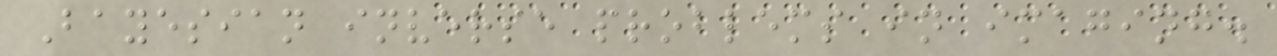Bayesian inverse problems in imaging.
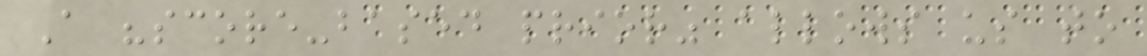A "score-based prior" allows us to
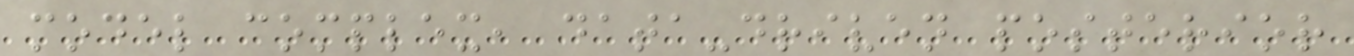model complex, data-driven posterior
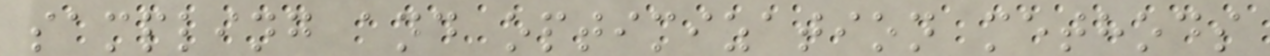sampling and optimization methods
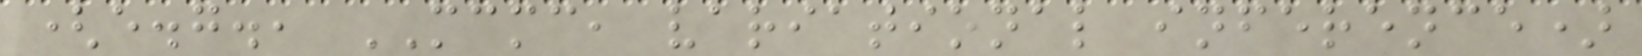(e.g., MCMC, variational inference)
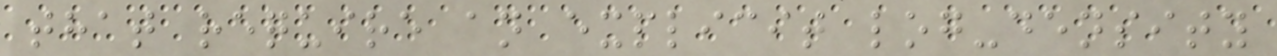that require an explicit log-density
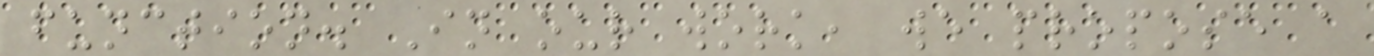function. In our work, we propose a
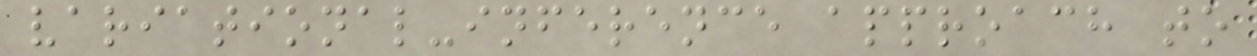variational-inference approach to
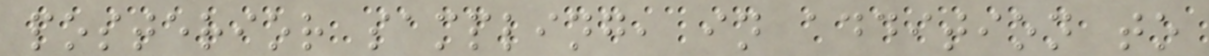posterior sampling, in addition to
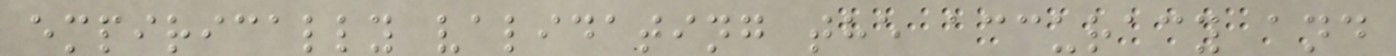empirically validating the accuracy and
